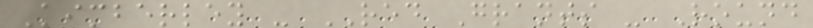Kimberley - RED Grants - Round
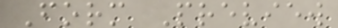Form Preview
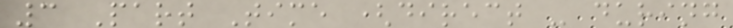3 Part Time (direct - during
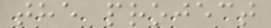the project
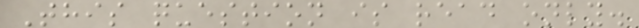This question is read only.
